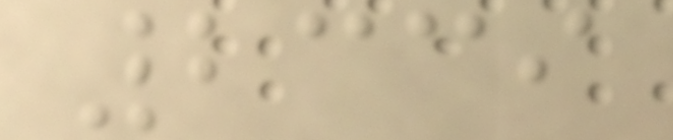2339
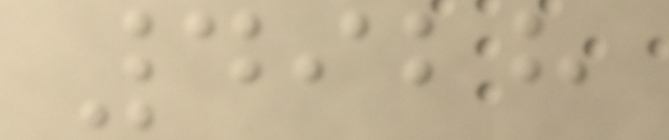4928
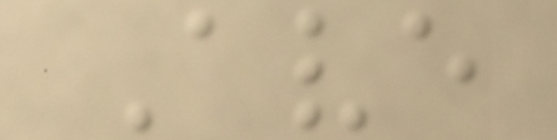Ave
